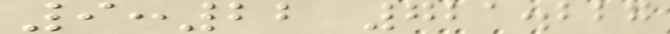9:22 721.227
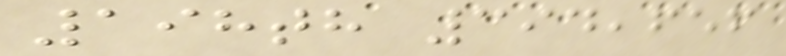198th 394,656
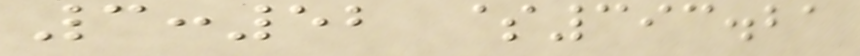3:52 $393.21
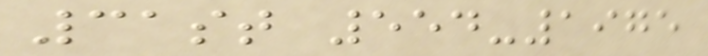31st 554-1975
